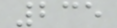235
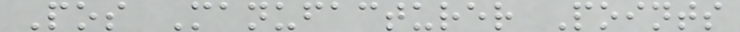Pos Manufacturer Points
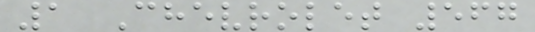1 Chevrolet 567
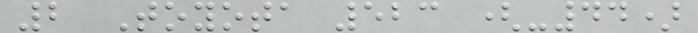2 Toyota 523 (-44)
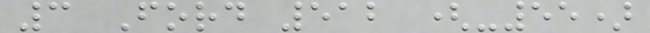3 Ford 512 (-55)
